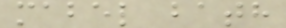mabel bath
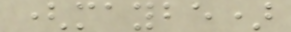(maybe)
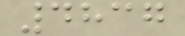4837
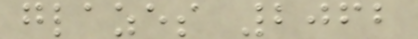glazes 2062
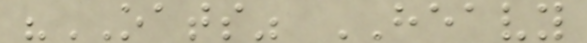"OATS" HEAVY
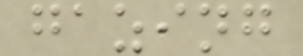gazing
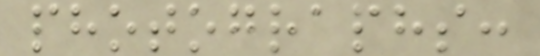photographs:
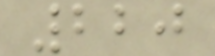220
